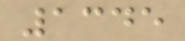1345
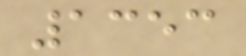1353
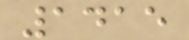1415
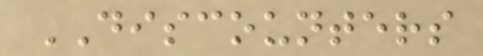DISCOUNTERS
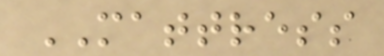MATTRESS
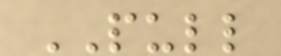PULL
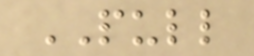PULL
